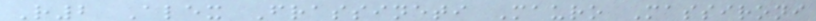R2 Alex Frassineti Mauro Massironi
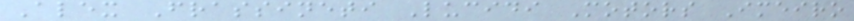Alex Frassineti Lucidi Motors Imeiro
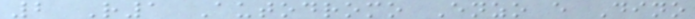2 R1 Autodromo Enzo e Dino
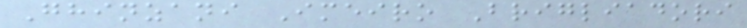Ghinzani Imeiro Brigliadori
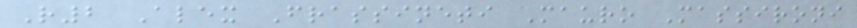R2 Alex Frassineti Mauro Massironi
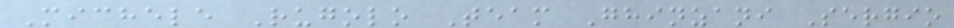Michele Rugolo Team Ghinzani Sergio
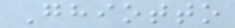Ghiotto
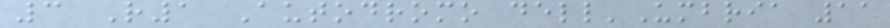3 R1 Autodromo dell'Umbria 11
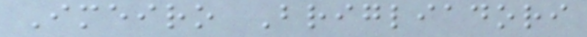Imeiro Brigliadori
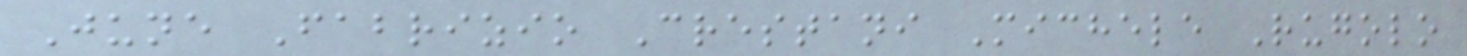June Fabrizio Crestani Michele Rugolo
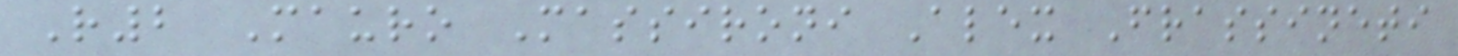R2 Mauro Massironi Alex Frassineti
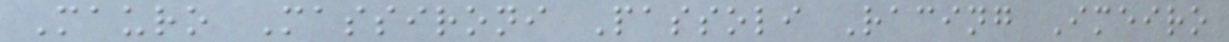Mauro Massironi Passoli Racing Imeiro
